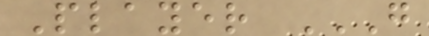Player G
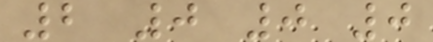2 0 0 0
